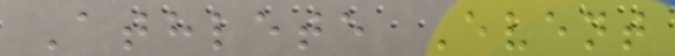Athlete Event
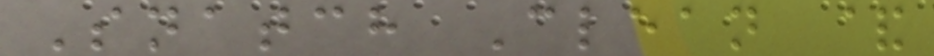Snatch Clean &
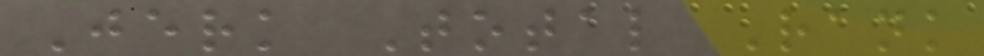Jerk Total Rank
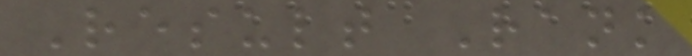Result Rank
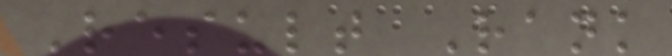Result Rank
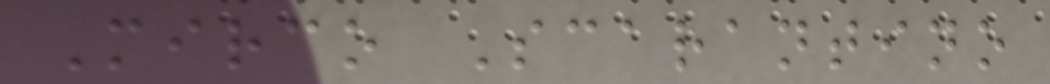Mirco Scarantino
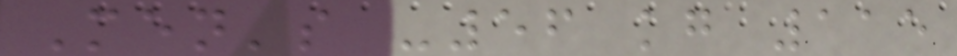Men's -56 kg 115
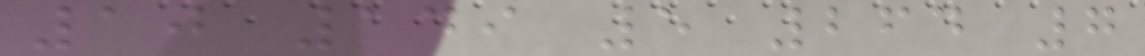10 149 5 264 7
